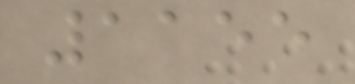1155
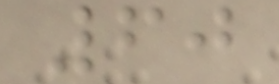60
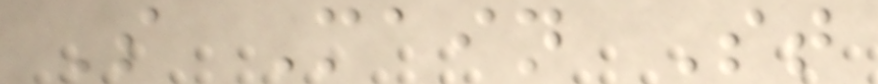S Main St
